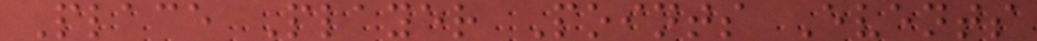Place Player Points Events
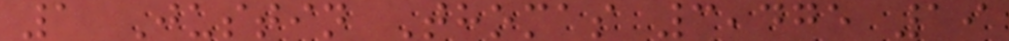1 Justin Thomas 3,475 19
